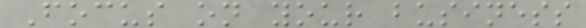Focus on your business
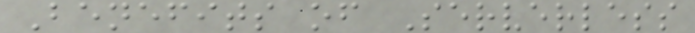Benefits of Serverless
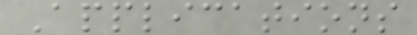Applications
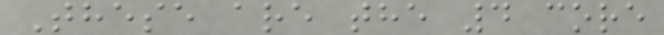These are the 4 core
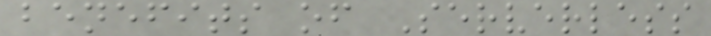benefits of Serverless
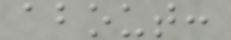about:
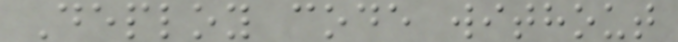Deploy code without
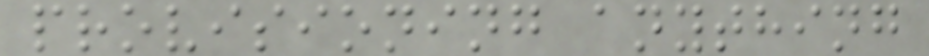provisioning anything
